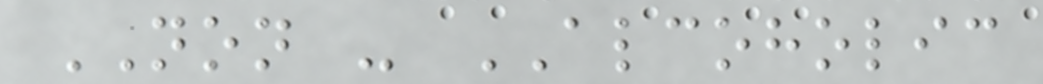NON - ALCOHOLIC
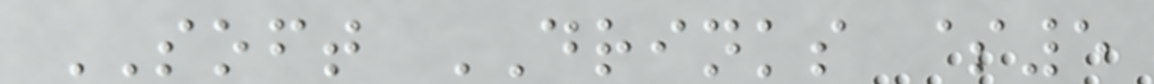SOFT DRINKS $5
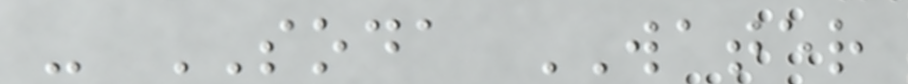- SODA WATER
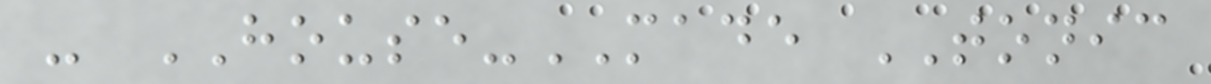- HOUSE-MADE TONIC
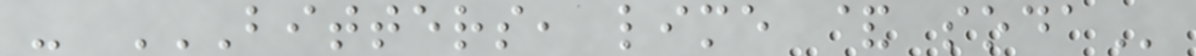- BITTERS, LIME & SODA
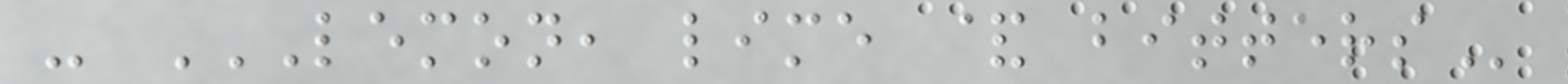- LEMON, LIME & BITTERS
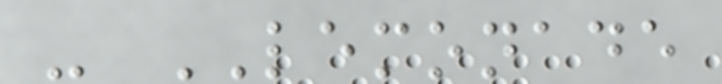- LEMONADE
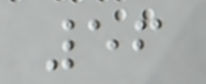56
